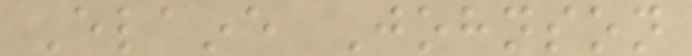Elaine Johnson
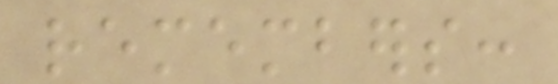remembers:
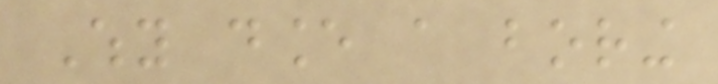Why dance a boring
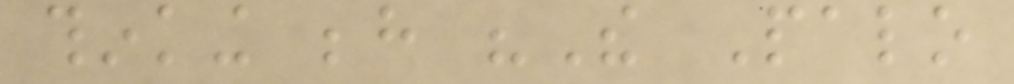thinking behind "The Palo
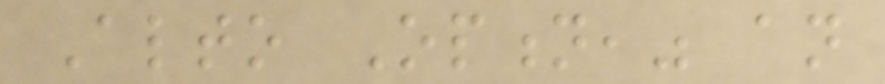Alto Option," an
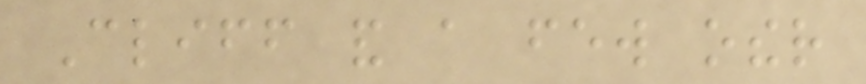Cliff and a few other
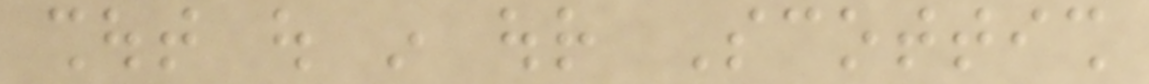shout out in our Scottish
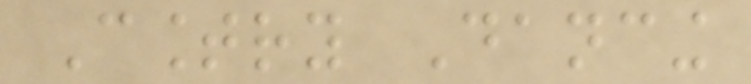Country Dancing
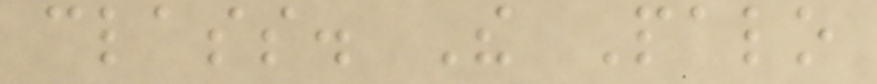class. The Palo
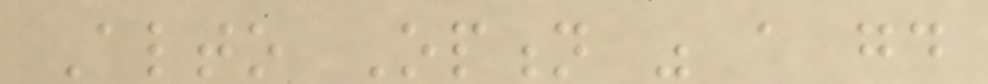Alto Option was a good
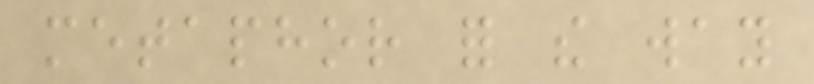metaphor for the way
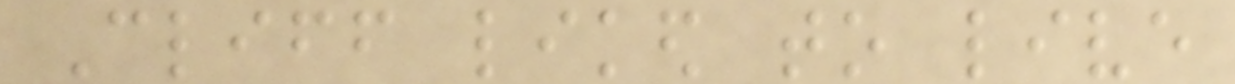Cliff liked to live
